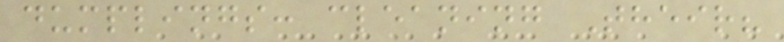dumplings: cleaning Their?
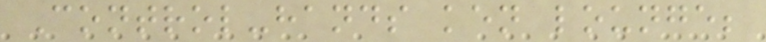Control-hands ken lounge;
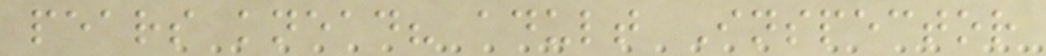pears knead? adult Inspector
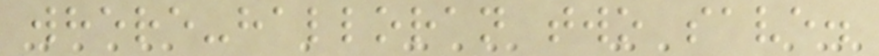where-halloran two save.
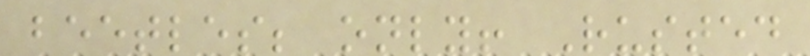beetles; only! Rusted
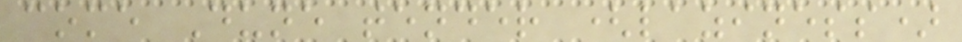come Dune tender (laziness)
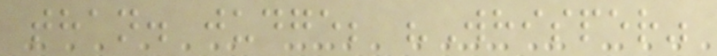than. judge; "Whisper"
